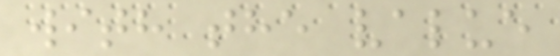with the value
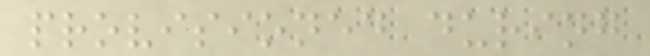provisioned during
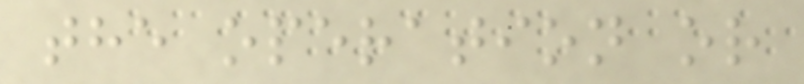the operation or
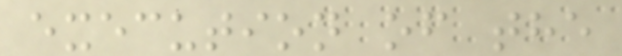execution of the
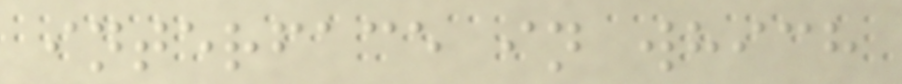interface in which
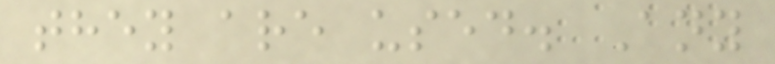they are used. Any
